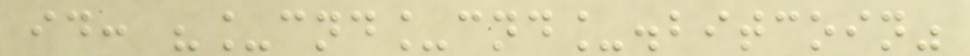id: "_cnd_cnd_.bitcoin"
